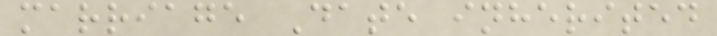marriage Date inherited
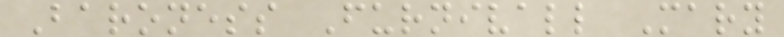Baroness Furnivall Mary
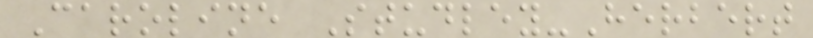Caroline Studley-Herbert
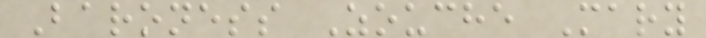Baroness Zouche Mary
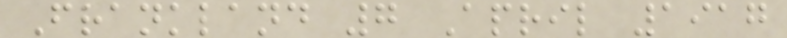Frankland 7 April 1917
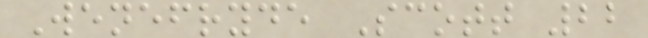Wenefryde Scott 22
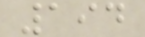194
